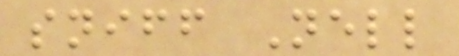sniff Nell
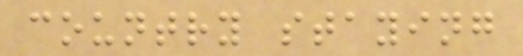country staying
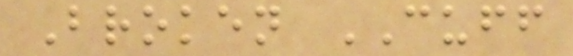Broken CUFF
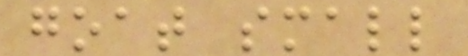goat small
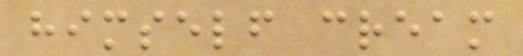himself cream
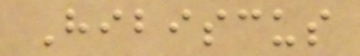Hibiscus
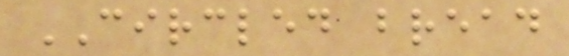CIRCLED bread
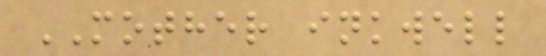MOTHER inkwell
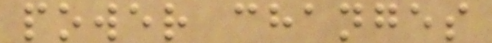power changes
